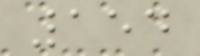154
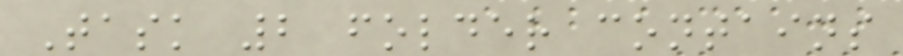Task 2 folder contains
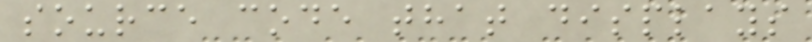source code that displays
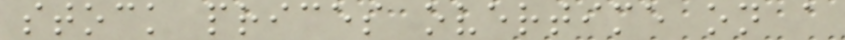stock prices overtime on a
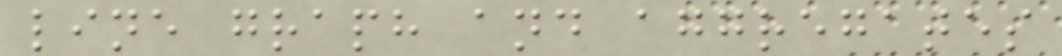line graph and aggregates
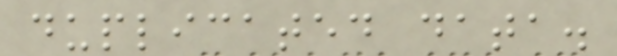duplicated data.
